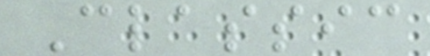Classic
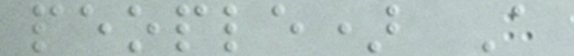people) A
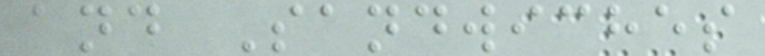and Sandwiches
